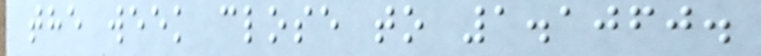the week close to 1.1060.
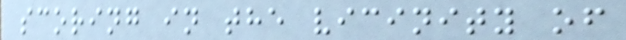scoring in the vicinity of
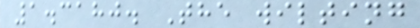1.3180. The wilting
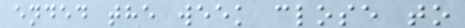ended the week close to
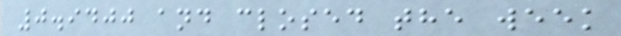0.9400 and closed the week
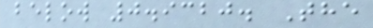below 0.9320. The
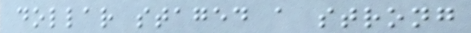dollar staged a strong
